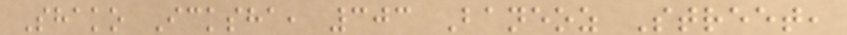Shako Icksha, 303 Baneoz Street,
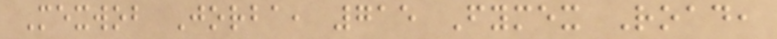Mexwob Jorba, 715 Fymex Road,
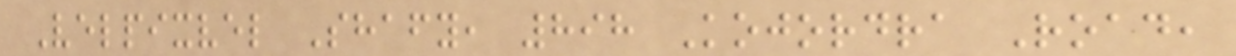Velpixvel Shafy, 898 Kojordra Road,
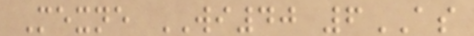Mexne WI40 6AS
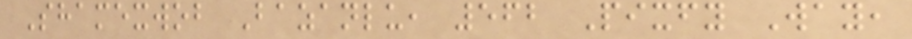Shamexwob Bazanlu, 562 Pixfy Way,
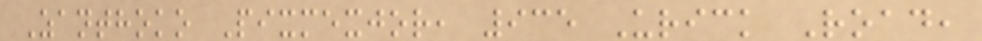Zanthoko Pixmexjor, 935 Urick Road,
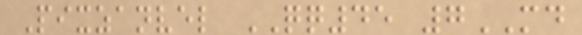Pixzanvel QQ45 7MD
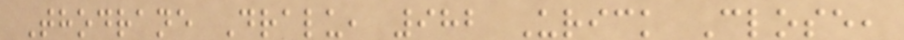Thodrane Dralu, 982 Urick Close,
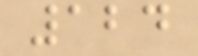124
